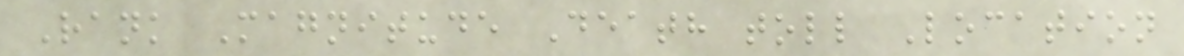Rank Magnitude Death toll Location
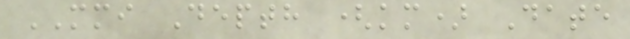MMI Depth (km) Date
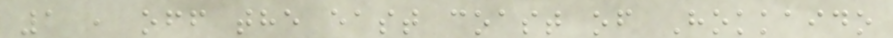1 , off the east coast of Hokkaido
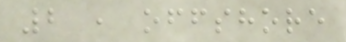2 , offshore
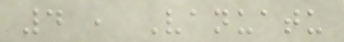4 , Vanuatu
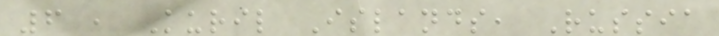6 , Kuril Islands, Russia
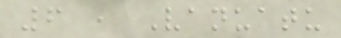6 , Vanuatu
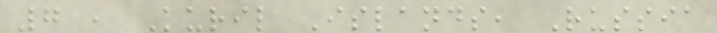7 , Kuril Islands, Russia
